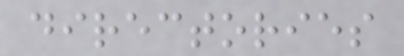directories
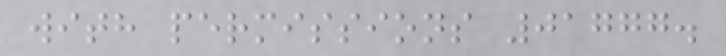with permissions 01777.
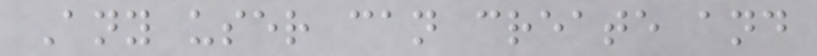Any user can create and
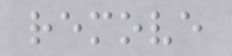remove
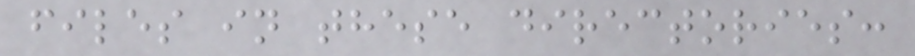files in these directories:
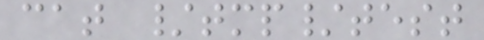cat /tmp/test
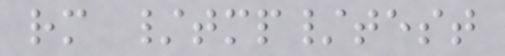rm /tmp/test
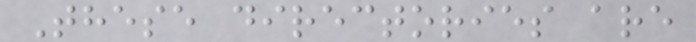These directories are
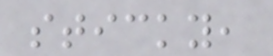sticky,
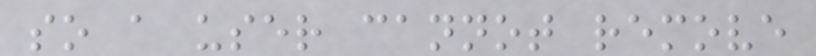so a user cannot remove
